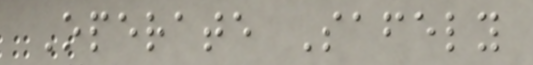Operate Safely
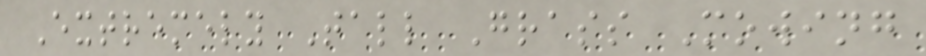Extremely Tall Grass Mowing
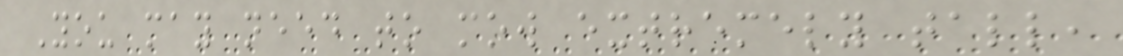You may need to mow extremely tall,
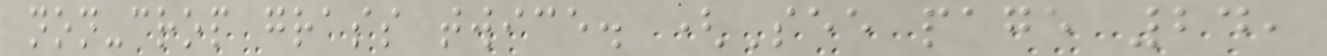non-crop grass twice. (See page 24,
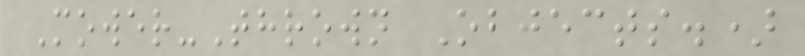Mower-Thrown Objects.)
